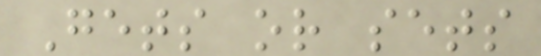Gets or sets
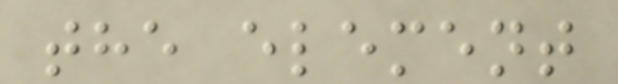the element
